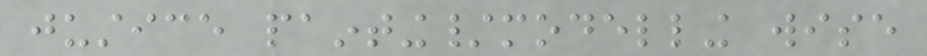justice painting/modelling wise
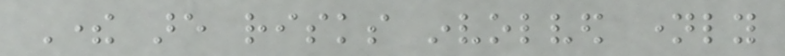There are risks involved namely
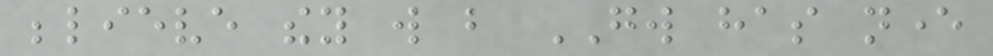believe they will but GW has never
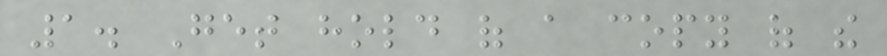1. Get hold of a copy of the
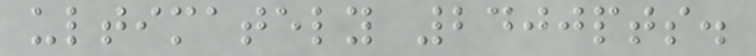ultimately 2400pts.
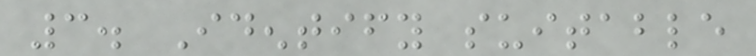3. Identify suitable
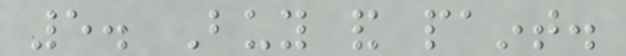5. Buy and paint.
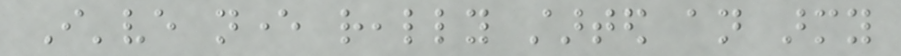I've never really started an army
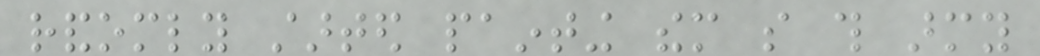randomly started painting them so this army
